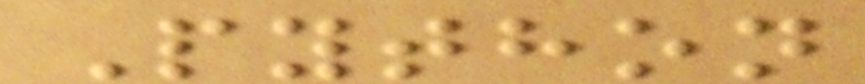Python
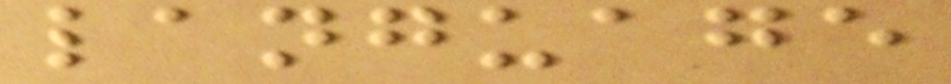language
